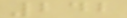242
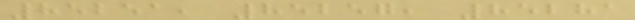85251, 85257, 85281
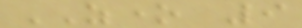ZONE 9
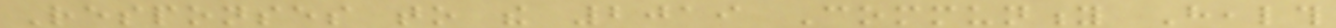Responses to the 2019 Community Health
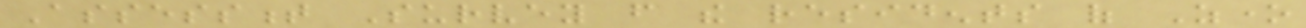Assessment Survey from the residents of Zone
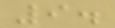9.
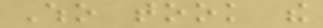Who took the
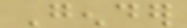Gender
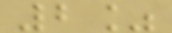2%
